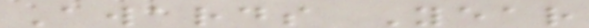Awards Year
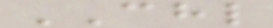CHL
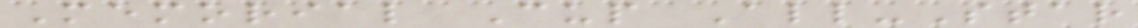Memorial Cup All-Star
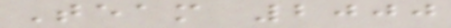Team 2000
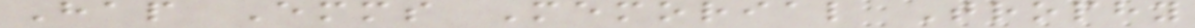Hap Emms Memorial Trophy
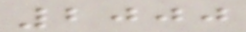2000
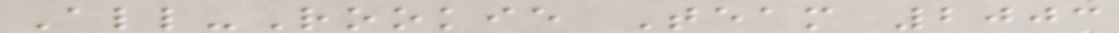All-Rookie Team 2003
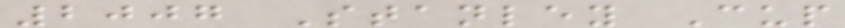2007 Stanley Cup
